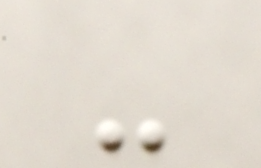-
